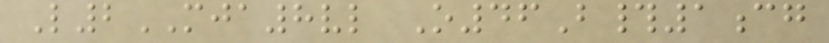L2MJA8vl O46B#1cg
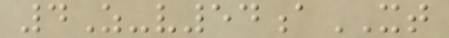4Z-v54aXT
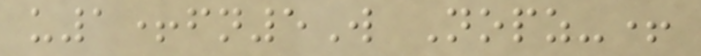u1+fn5W Nopz-+
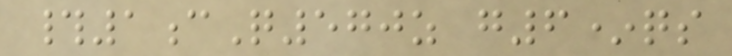#1cQ570z g6*qs
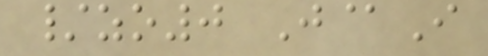/zo0 J@I
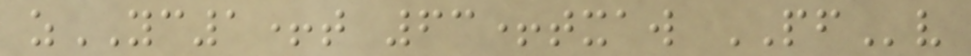zYC1+t 63+txaw PFv
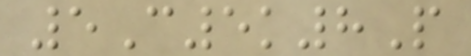5C5k8P
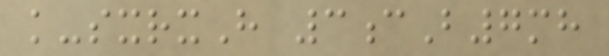k-sxrxH 3cB7mh
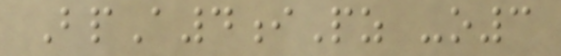BpA4iPz -o3
